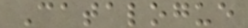Catalogue
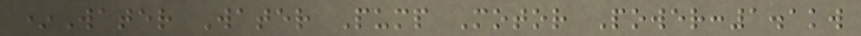*Water Water Pump Motor Power:1.1kw
